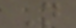N
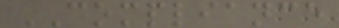COMPLIANCE
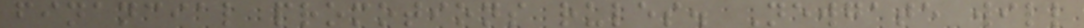financial promotions rules. Newgate will
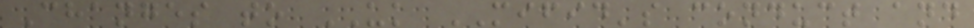Changes to UK MIFID's conduct and
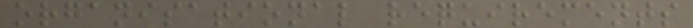organisational requirements
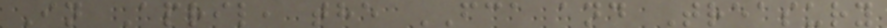In April, the FCA and Treasury
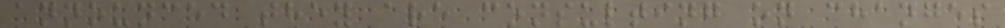announced they are consulting on changes
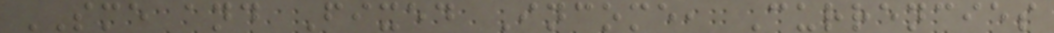SME and Fixed Income, Currencies
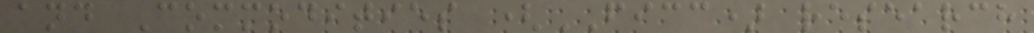and Commodities (FICC) research
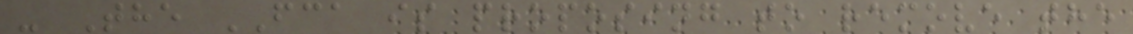- The FCA is proposing to remove the
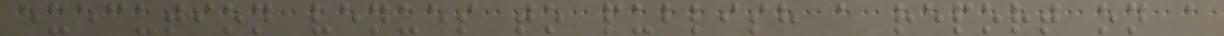execution venues to publish a report on a
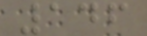146
